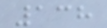138
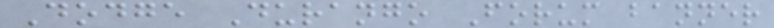Dodge Durango Forum banner
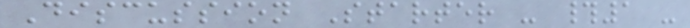Discussion Starter - #1 -
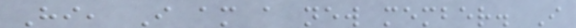Hi, I am a new member. I
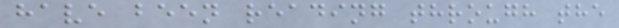have been reading through the
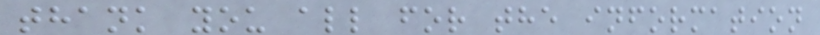thank you all for the information
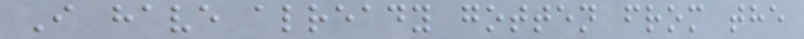I have already gotten from the
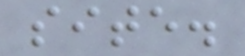site.
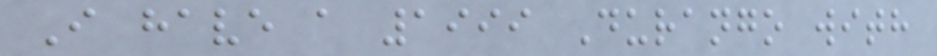I have a 1999 Durango with
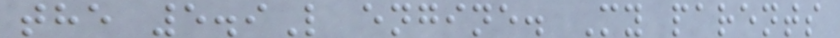the 5.9L engine. My parents
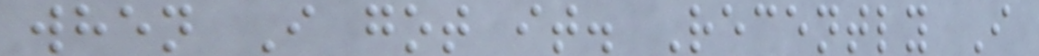when I got it. Recently I
